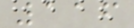116
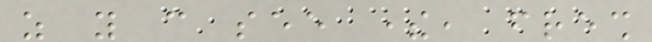as you can see there, fresh
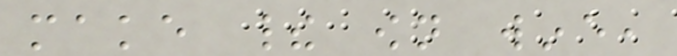make their own wine,
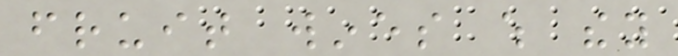fruit wines which they
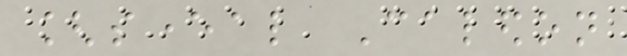[several Caledon
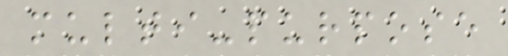multi-purpose
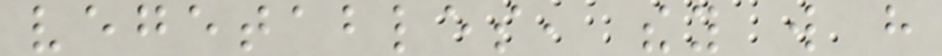vegetables, they will have
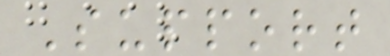Support
